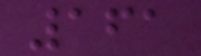161
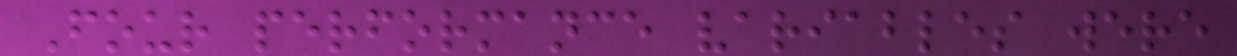Four performance variables were
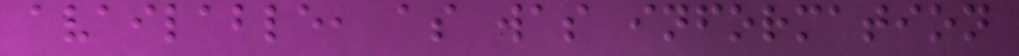available, as was information
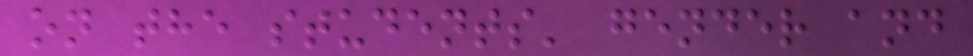on the students' gender and
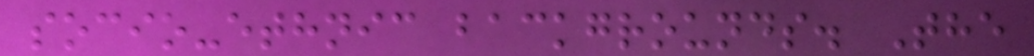socio-ethnic backgrounds. The
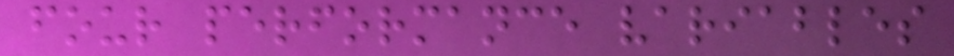four performance variables
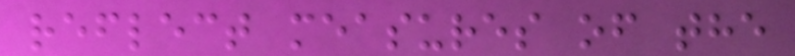reflect measures of the
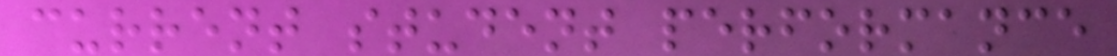current student performance
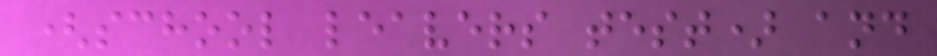(school leavers test) and
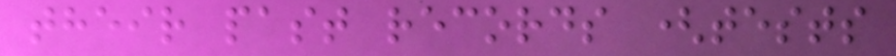their past records (tests
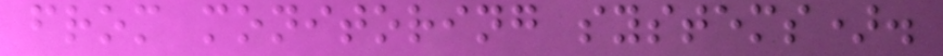from monitoring systems).
